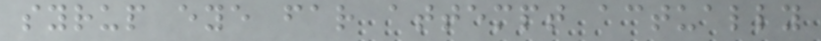syrup eye far attempt actually
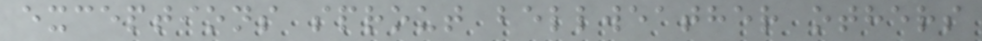exceptions sprout bellweather others
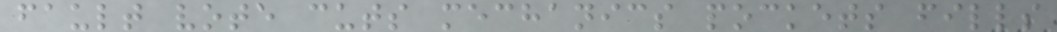fault vote cuts mechanics pockets fills
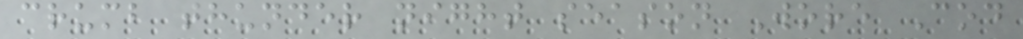crumb thunder night season Wore Cod
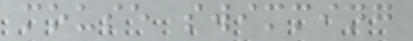mouse swimming
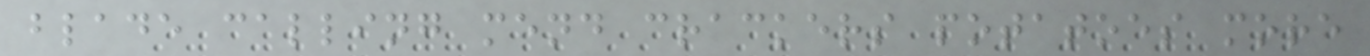blade calling mend crackers potatoes more
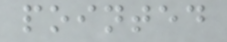pointed
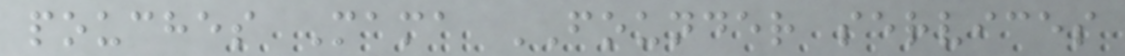pouches Mama FOUNDER services
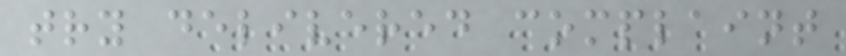try delivered complaint
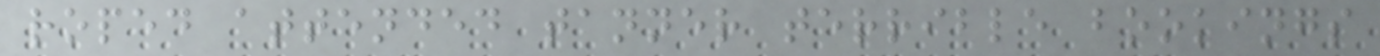roped attended tanner terrible bookings
